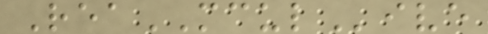ReaMCULive
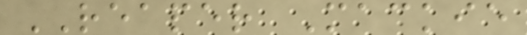REAPER Mackie
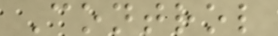Control
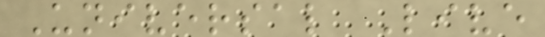Universal Live
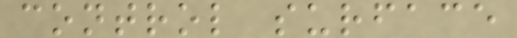control surface
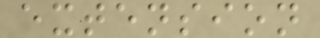extension
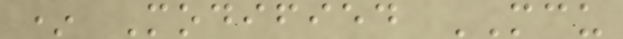* Modified MCU
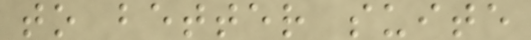to better suite
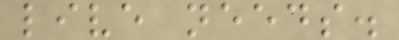live needs.
